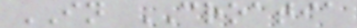IN CROATIA
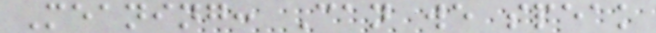Meaning: Can we speak
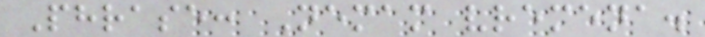Phrase: Nemam vremena.
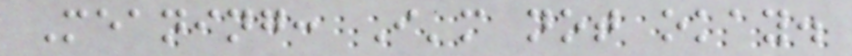Meaning: I'm not okay.
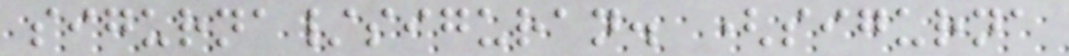sigurna/siguran. (sigurna
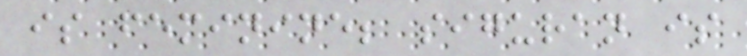is feminine; siguran is
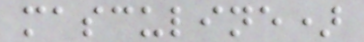masculine)
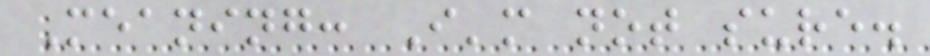Meaning: I'm not sure.
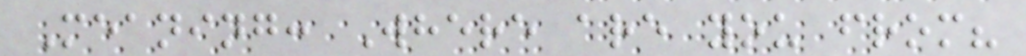Meaning: Where are you from?
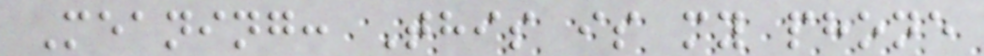Meaning: This is my phone
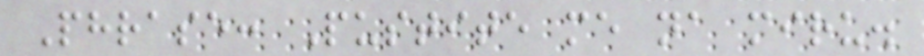Phrase: Pustite me na miru.
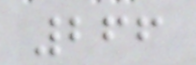266
